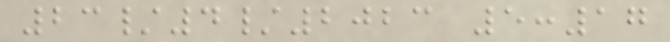23/4/2023 5:17
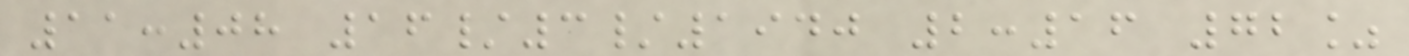11:08 16/3/1940 2:16 72%
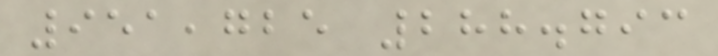951,725 288.793
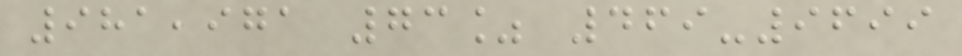981,971 73% 469-9699
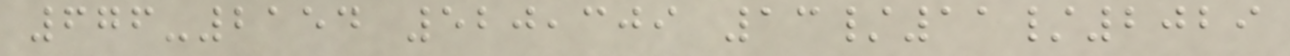676-2154 520,309 13/11/2029
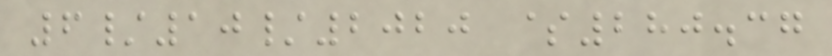6/10/2020 $280.37
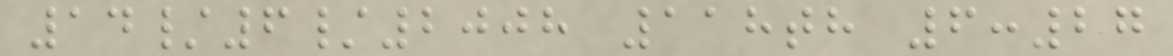14/6/2008 118th 6:27
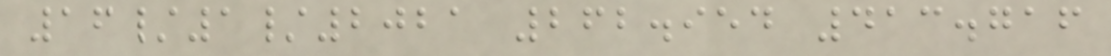16/1/2021 262.954 413.716
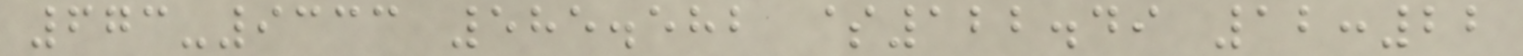673-9333 585.582 $122.49 12:22
